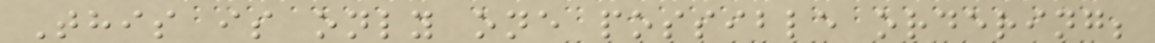This is only one possible ordering;
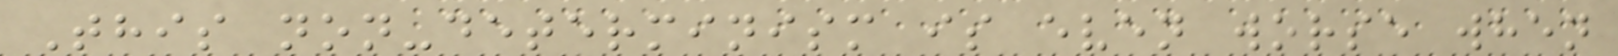This non-determinism is even worse when
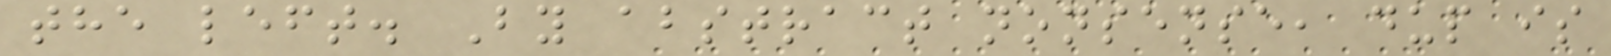the left. By abstract nonsense, dup is
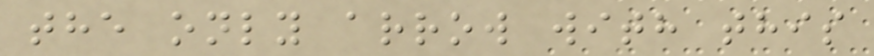the only arrow with this
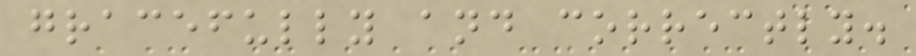gracefully and correctly.
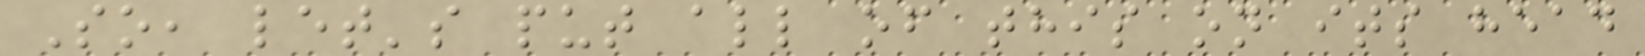So, let's put all of this on its head
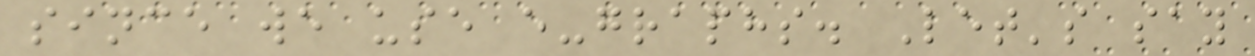since we use e-graphs. Let's say
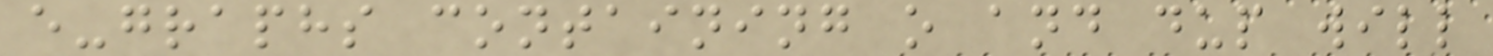e-graphs containing o and dup will
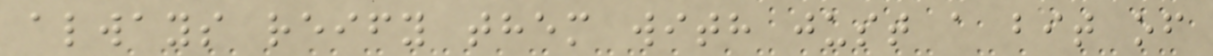always reify them with just a bit of
